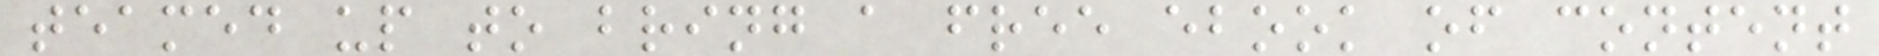teamed up to bring a free ebook of content
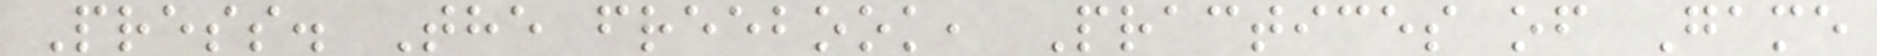Press. The freebook, Practices of Game
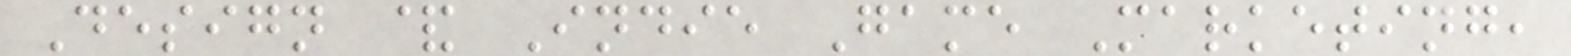Design & Indie Game Marketing,
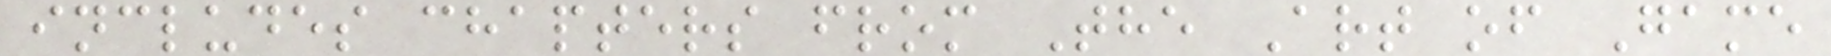includes chapters from The Art of Game
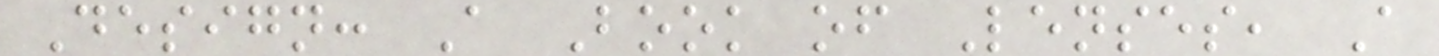Design: A Book of Lenses, A
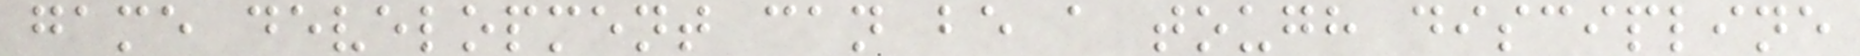game development can be a tough discipline
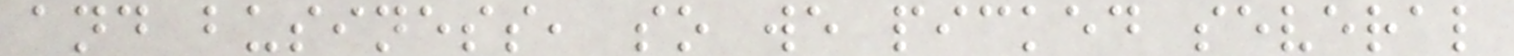and business, so we picked several
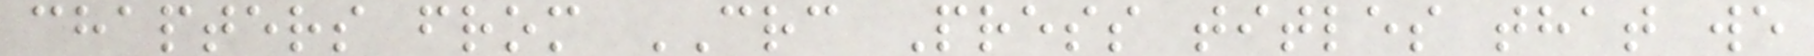chapters from CRC Press titles that we
